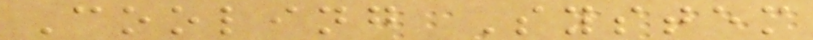Cooling System
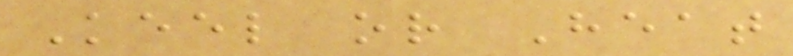Keel or Heat
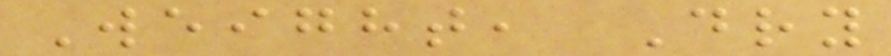Weight, Dry
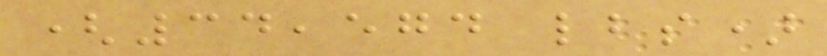(34,574 lbs)
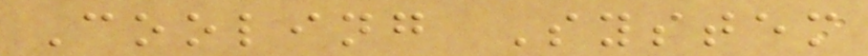Cooling System
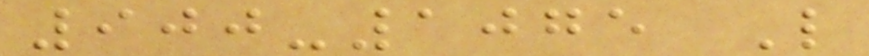900-1075 L
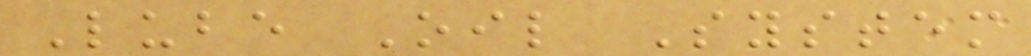Lube Oil System
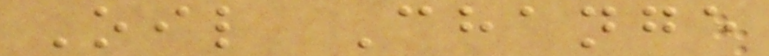Oil Change
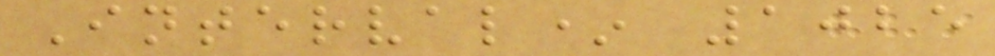Interval* 1025
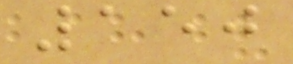150
